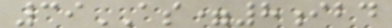39AS=8ibd
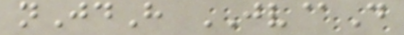nJdH JV@D
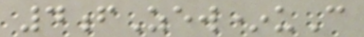4fZew*uC
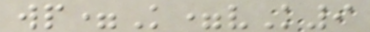wp=K=vK9
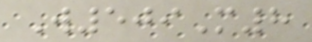W509M8
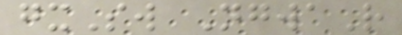gxSw NgwaR
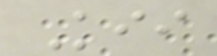Kii
